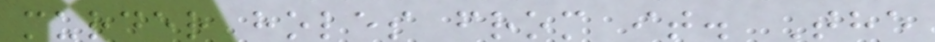murder holes from it. The
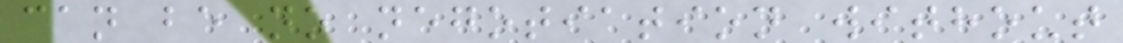can be no negotiation without
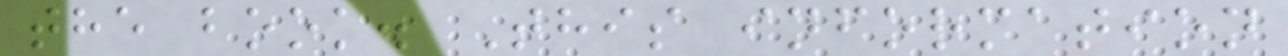the book. This information
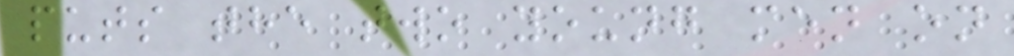puts the two young men on
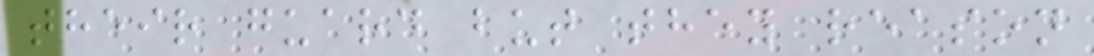their guard but they reason
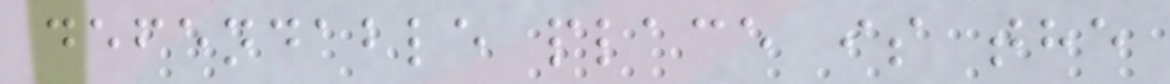defendable place is the
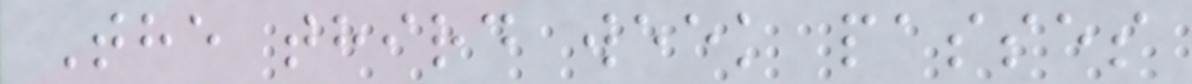The third week passes
